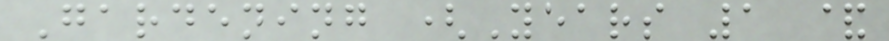Gardening (Years 1 &
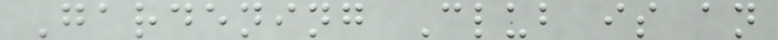Gardening Club is an
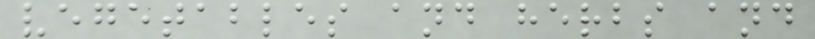vegetables and herbs and
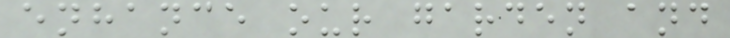enhance our garden and
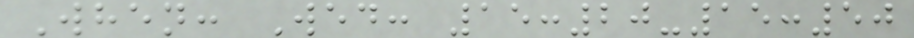When: Wed: 15:20-15:50
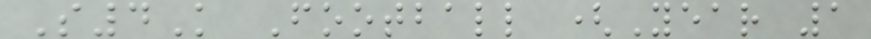S4K Football (Year 1
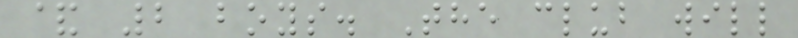& 2 boys. The club will
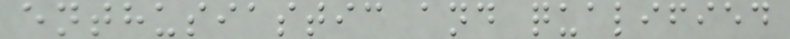enthusiastic and qualified
